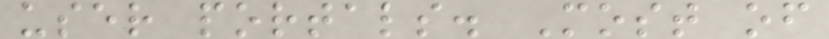user portals. Most of
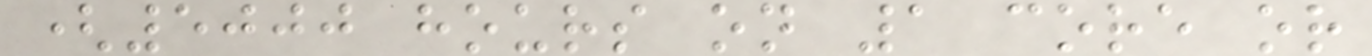(5000 hours on 1 core or
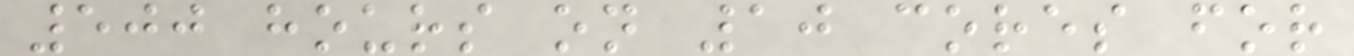500 hours on 10 cores for
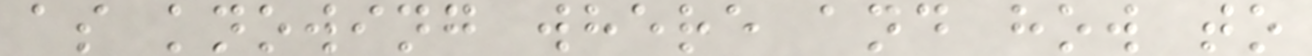as knowing where and how to
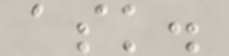ask.
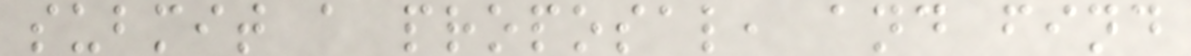submit a proposal, and find
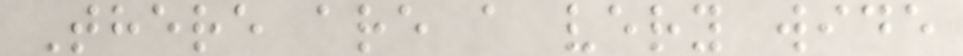There are a very wide
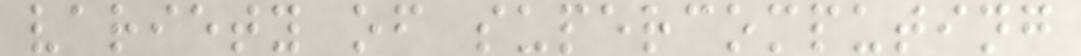variety of supercomputing
